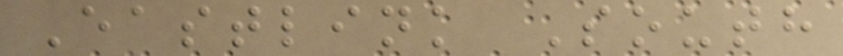Eastlink South
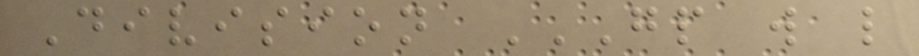Division GP W L
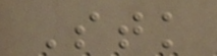Stk
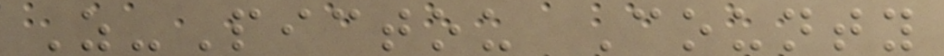Z-Pictou County
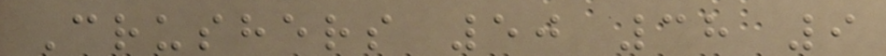Crushers 50 38 9
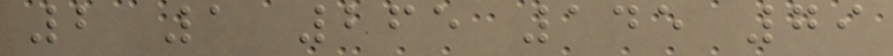2 1 265 145 79
